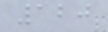120
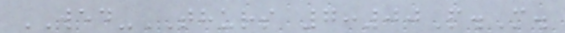WED-THURS 7:00P.M.
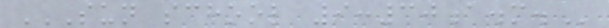SUN SCHOOL 9:30A.M.
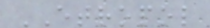ETROPOL
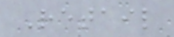Retail
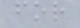for
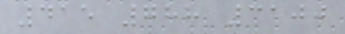415 788 3100
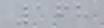168
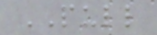PULL
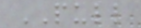PULL
